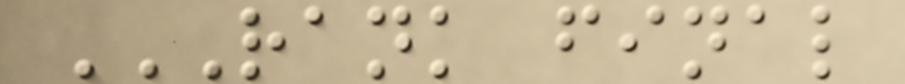RANK FINAL
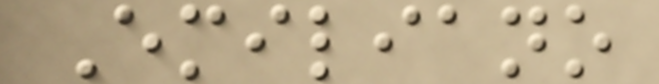Emiliano
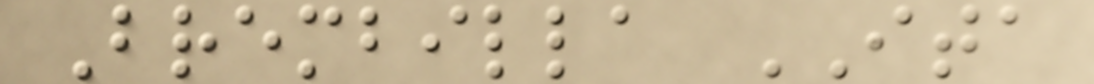Brembilla ITA
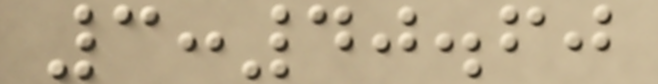3:40.60
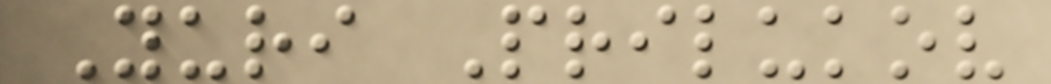Yuri Prilukov
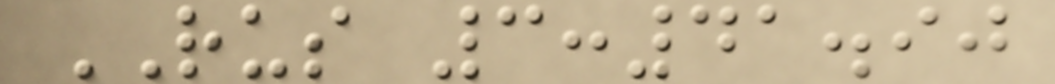RUS 3:41.90
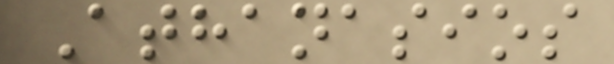Athanasios
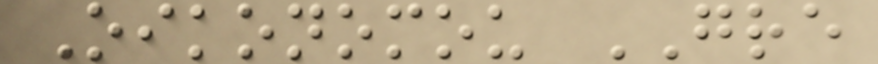Oikonomou GRE
